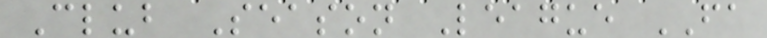Club Season League FA
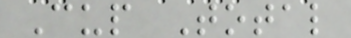Cup Total
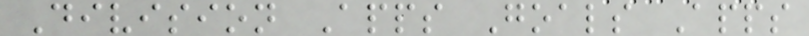Division Apps Goals Apps
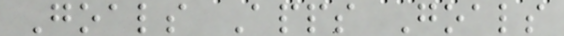Goals Apps Goals
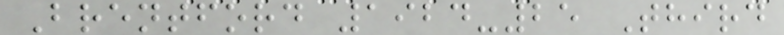Brentford 1924-25 Third
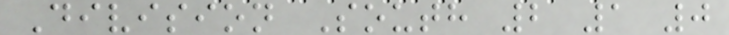Division South 2 1 0
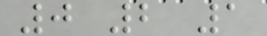0 2 1
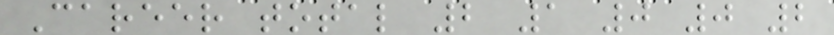Career total 2 1 0 0 2
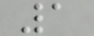1
